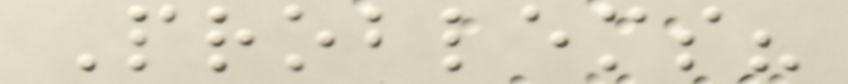Problems?
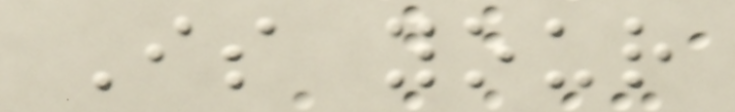Is your
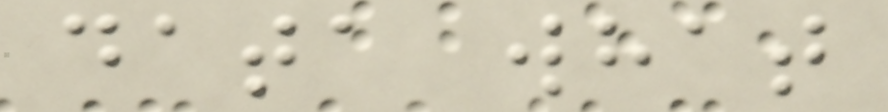data what
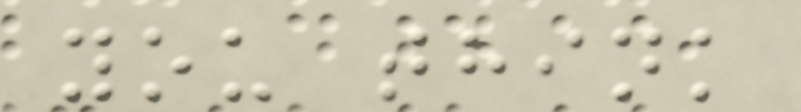you think
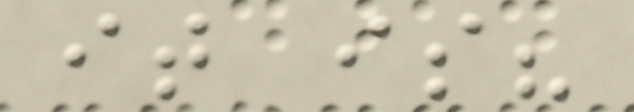it is?
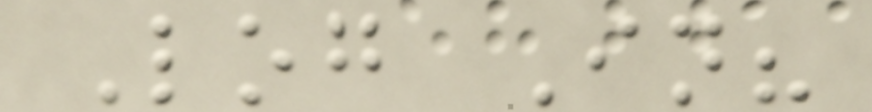Log In?
